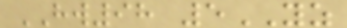HW98 5YZ
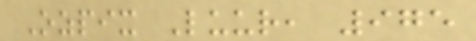Ozpix Luur, 975
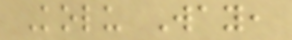Kolu Way,
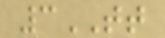3TT
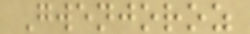Gwenjoroz
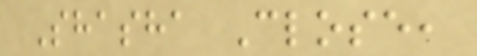Shasha Close,
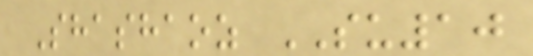Shashaoz SU10
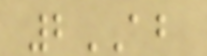2AB
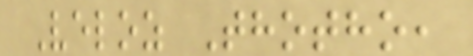Veloz Thotho,
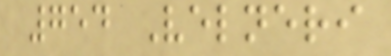754 Velneri
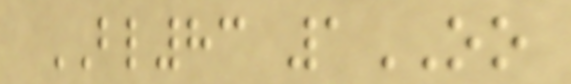BL83 1OO
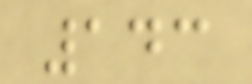143
